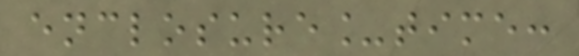enclosure_time:
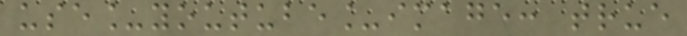use_youtube_image: true
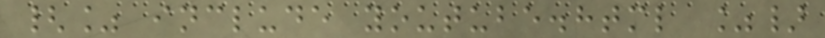{% include youtube.html %}
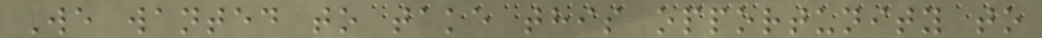We wanted to take this opportunity to
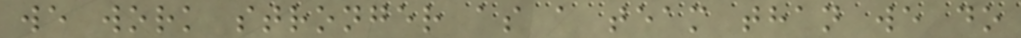we work stronger as a team than we do
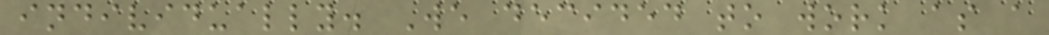individually. We decided to work as a
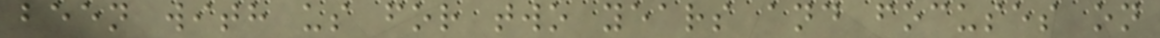been with us for two years and focuses on
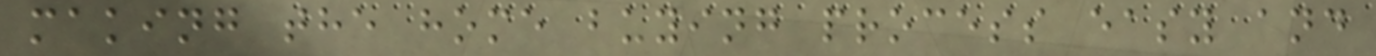making the home buying process easy and
